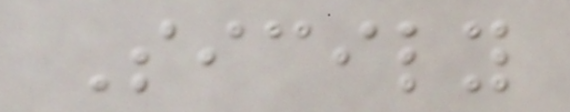Sicily
